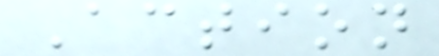Action
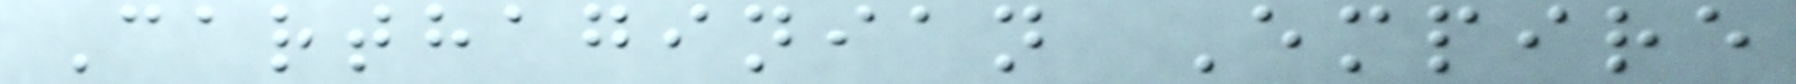Carthaginian Empire
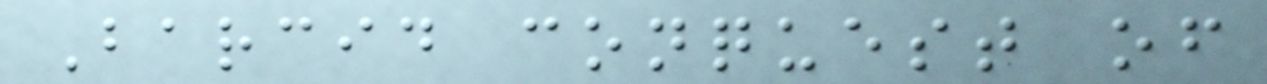Barcid conquest of
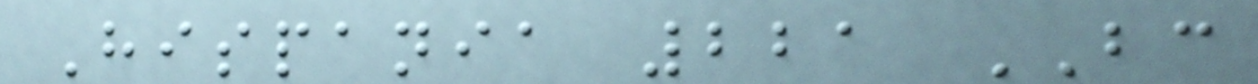Hispania 221 BC
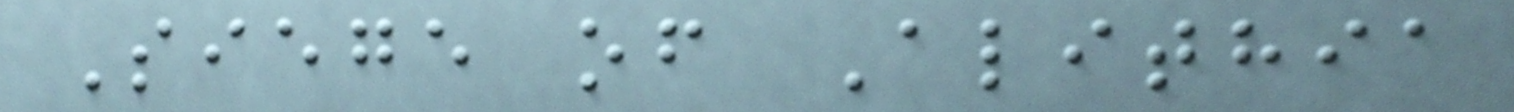Siege of Alithia
